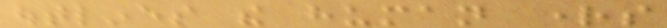outlines the human rights
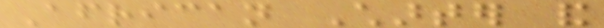African Charter and
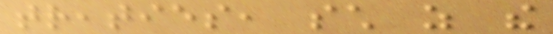treaties, such as the
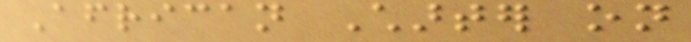African Charter on
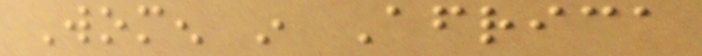Women in Africa
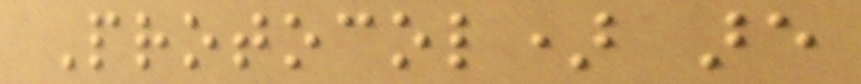Protocol) are
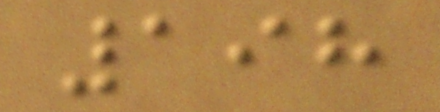198
